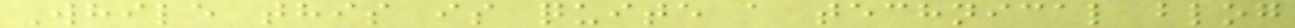While this is quite a technical blog
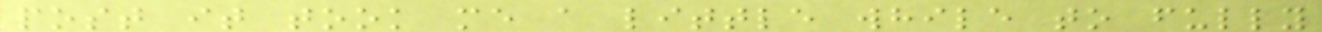post it took me a little while to fully
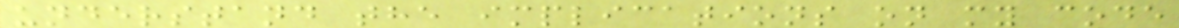understand the implications on my code
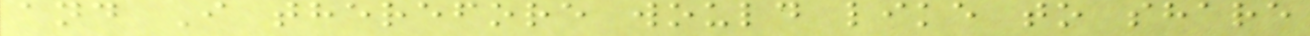and I therefore would like to share
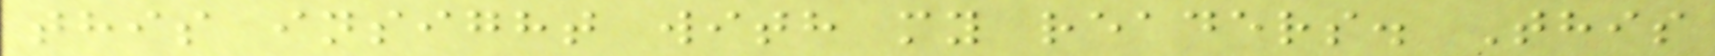this insight with my readers. This
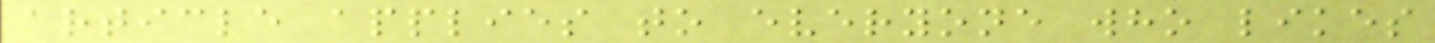article applies to everyone who likes
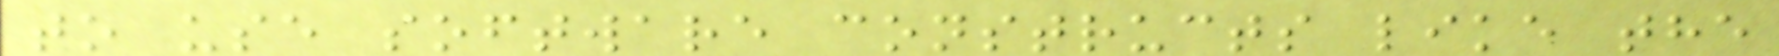to use software constructs like the
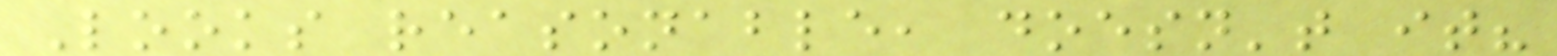Looks reasonable, doesn't it?
